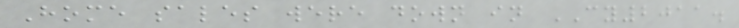Home sales were down in CY2011.
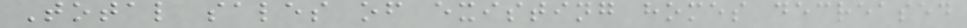Total sales of existing homes decreased
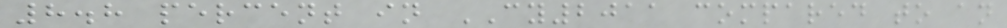8.8 percent in CY2011 compared to an
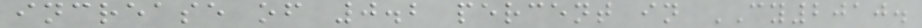increase of 0.2 percent in CY2010.
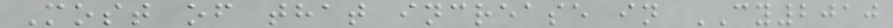Most of that increase in CY2010
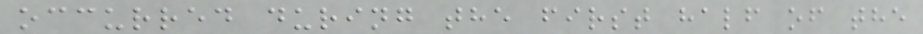occurred during the first half of the
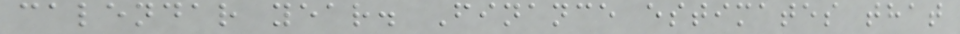calendar year. Finance estimates that
